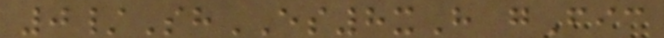0/ShES8xH gFic
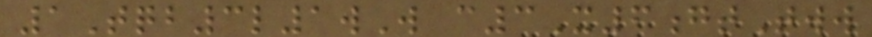1Tqb3l1wW c3X6gtTww
